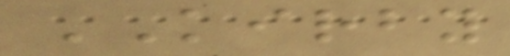KIRBY
